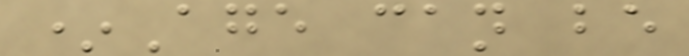*Age can be
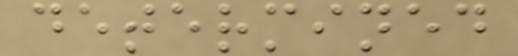determined
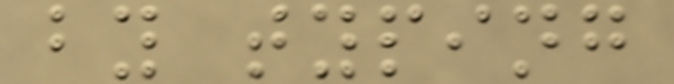by typing
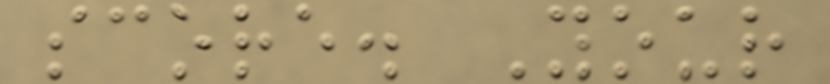score. Your
